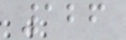126
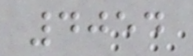4054
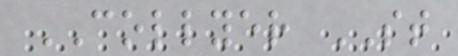COLLYER ST
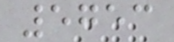5753
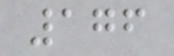176
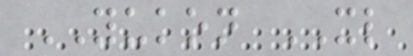YUKON XL
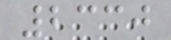2330
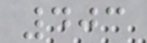403
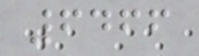6466
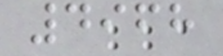4968
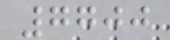7700
